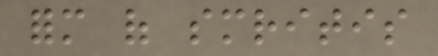form of smritis
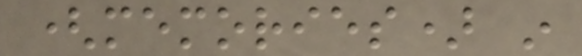(memories) in
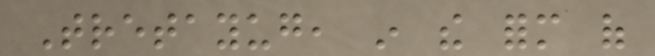Tretayug, in the form of
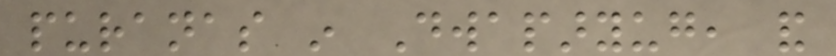puranas in Dwaparyug, and
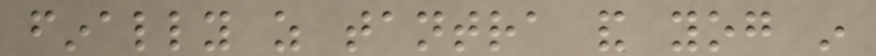finally as tantra and yog in
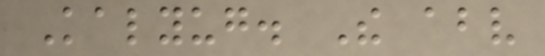Kalyug. The above
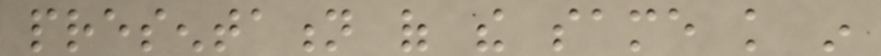presentation of the same knowledge in
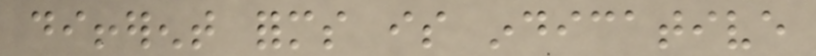different forms is indicative
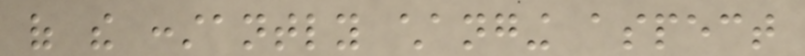of the constantly changing aspect
